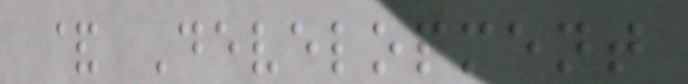& Development
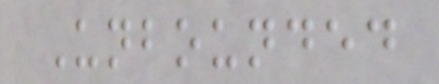Unbounded
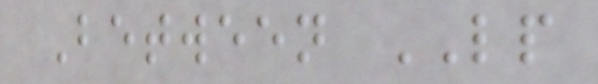Between LP
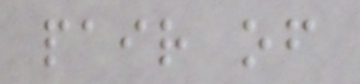pair of
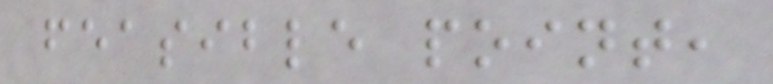feasible point,
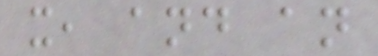x, and an
